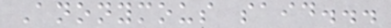Anonymous said...
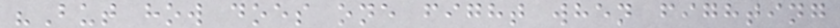"But how does one fight when fighting
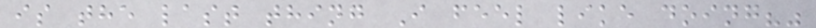is the last thing I feel like doing?"
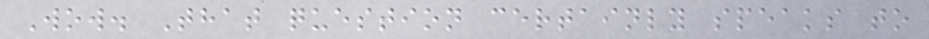Wow. That question certainly speaks to
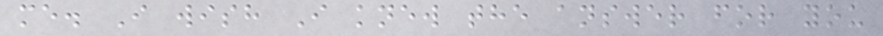me. I wish I knew the answer for you
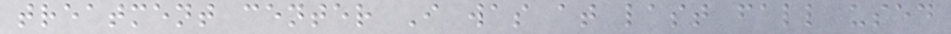treatment center I was at last fall used
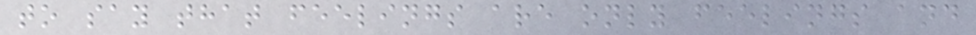to say that feelings are only feelings and
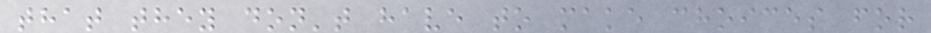that they don't have to make choices for
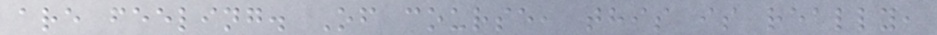are feeling. Of course, this is really,
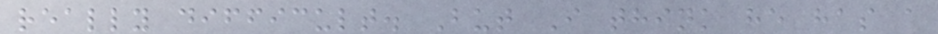really difficult. But I think he has a
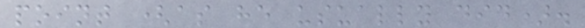point (as he usually did).
